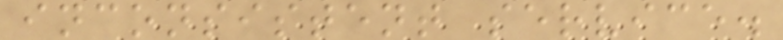inconsistent service.
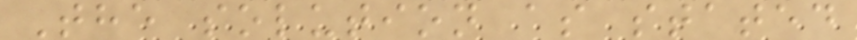The solution as stated
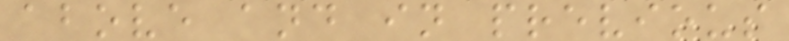above and in previous
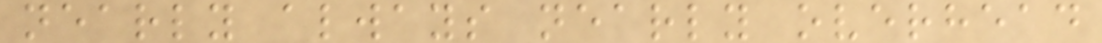nearly always nearly overhead
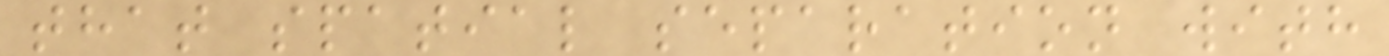that spatial separation with
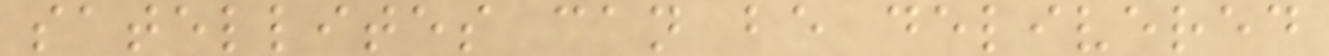satellites can be delivered
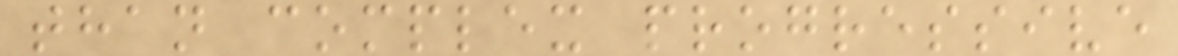than complex progressive
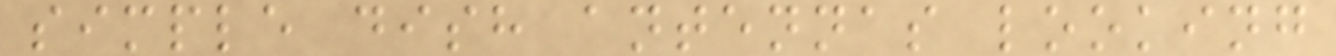simple dish antennas looking
